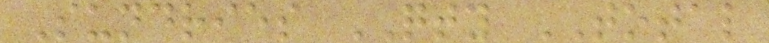Sundries QTY TOTAL
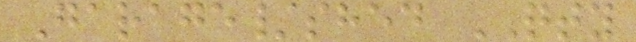Garage/shed QTY
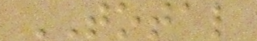TOTAL
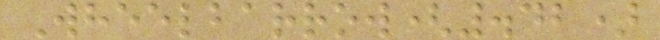Wheelbarrow(.42)
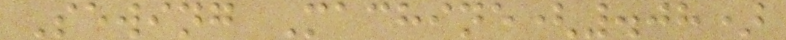Sewing Machine(.08)
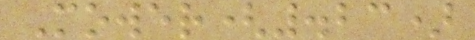Mower(.23)
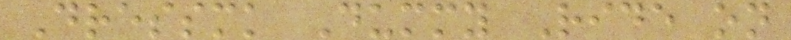Dressmk Dummy Ride on
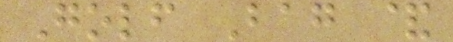Golf Bag &
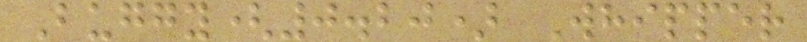Buggy(0.20) Whipper
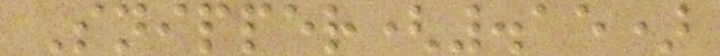Snipper(.15)
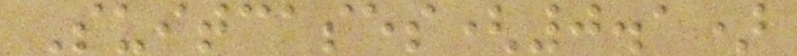Suitcases(0.1)
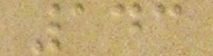143
